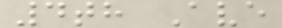4th Ave
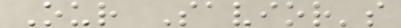Our Savior's
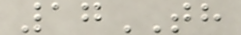17TH
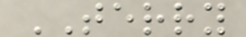TERRY
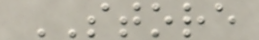STORE
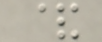&
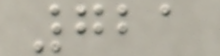721
